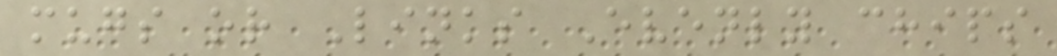mugs or Links Evenly chips
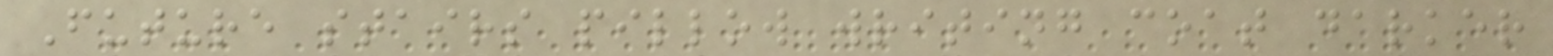Future stairs pillow writing coat darker
